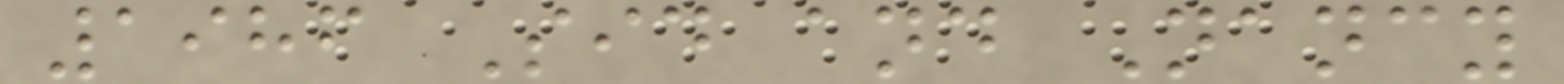1986 Sid and Nancy
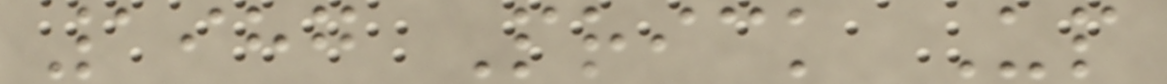1987 Prick Up
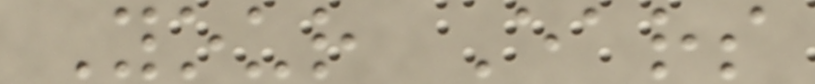Your Ears
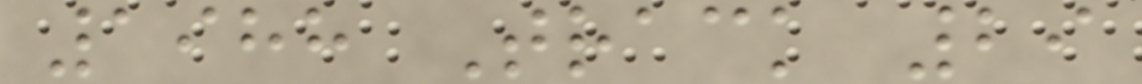1988 Track 29
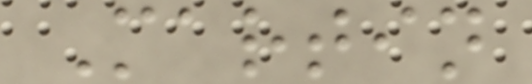Martin
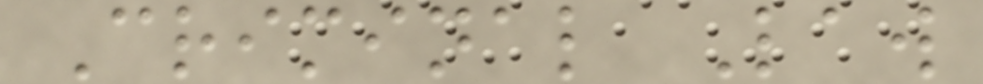Criminal Law
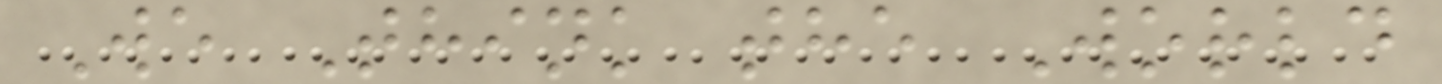We Think the World
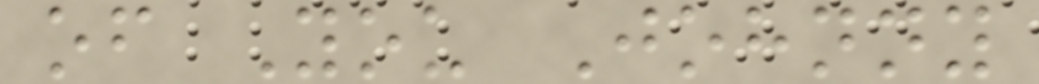of You Johnny
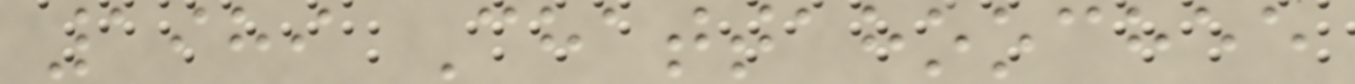1989 Chattahoochee
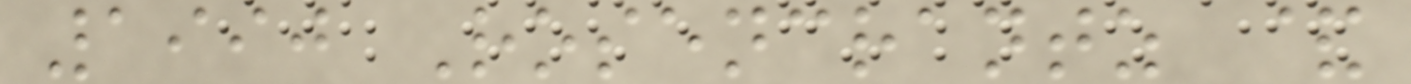1990 Rosencrantz &
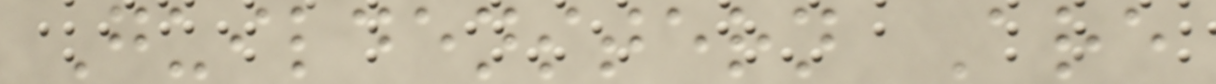Guildenstern Are
